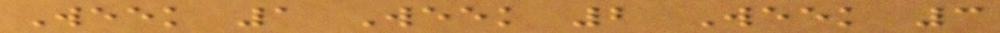Week 1 Week 2 Week 3
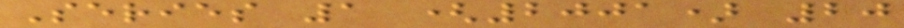Series 1 (2001) 20
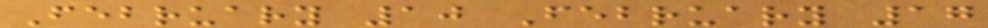February 10 February 17
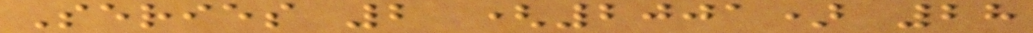Series 2 (2001) 28
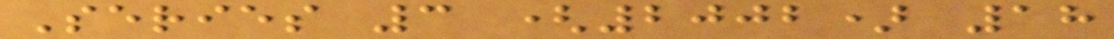Series 3 (2002) 18
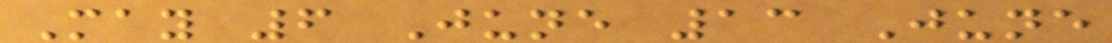May 6 June 13 June
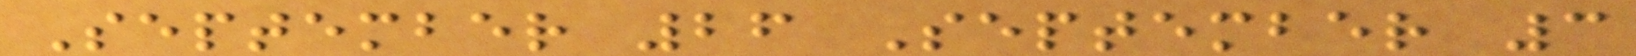September 26 September 3
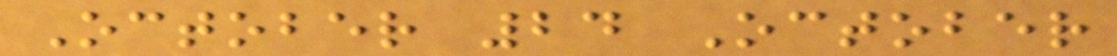October 24 October
